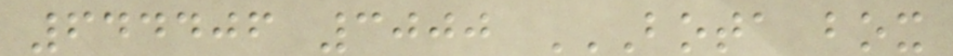644406 3000 BOTA BOX
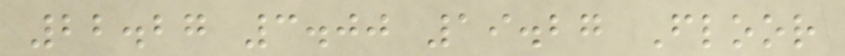22.27 3.00 19.27 Floor
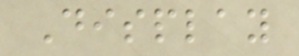Display
